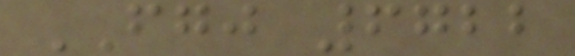FGJ 6722
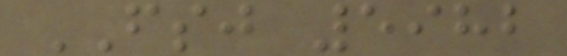FSJ 5982
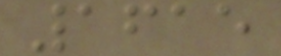1615
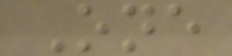One
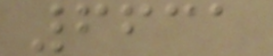6631
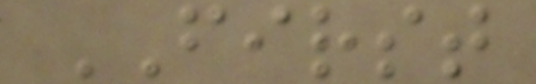FIRST
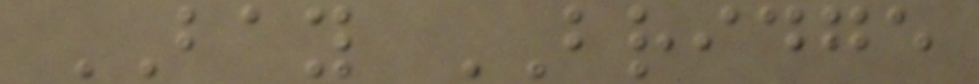BAY BRIDGE
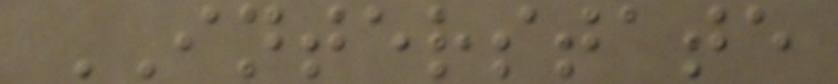INTERSTATE
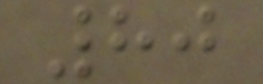80
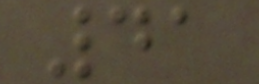41
